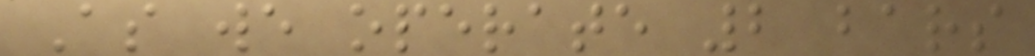As we operate 2 bars
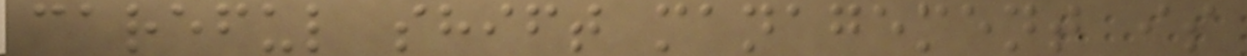careful shift management is
